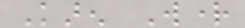Karen Wright
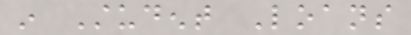in Student Loans
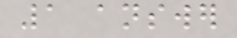1 answer
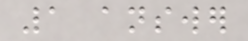1 answer
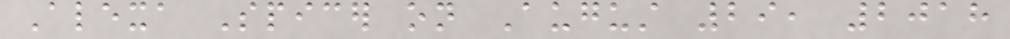Alexa Spicer on August 29, 2018
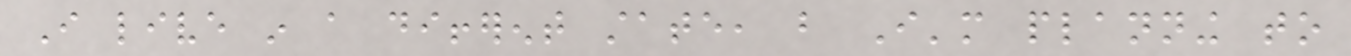I live in a different state, but I'm planning to
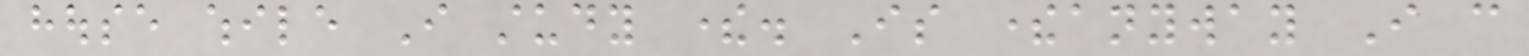house while I study there. Is thereanyway I can
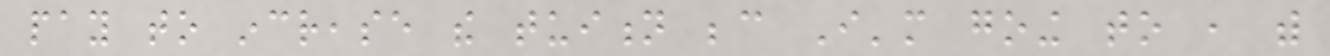pay to increase the tuition because I'm going to , with
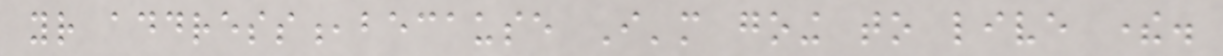your address,because I'm going to live there.
